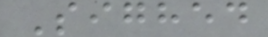Sighed
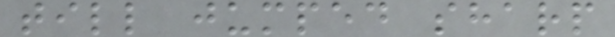till jumped sharp
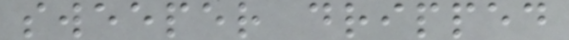sweeper dripped
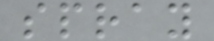spray
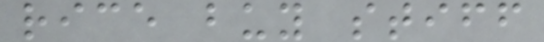rice buy stiff
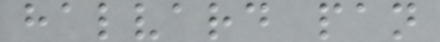halvard pan
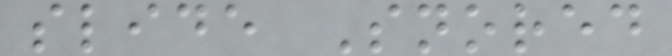slide Snored
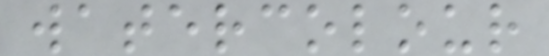watercolour
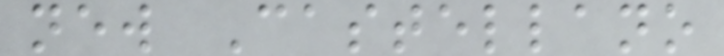new Castellano
